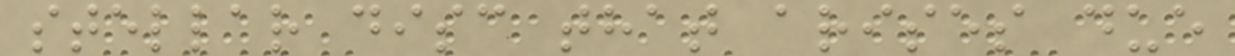stellar disc that arises due
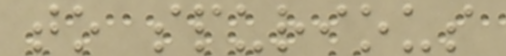to spurious
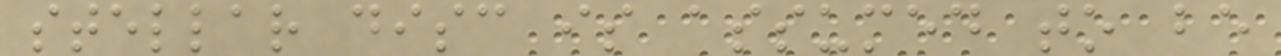stellar disc is assumed to be
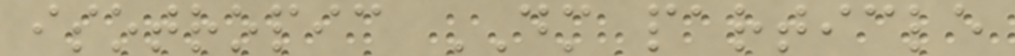isotropic DM particle
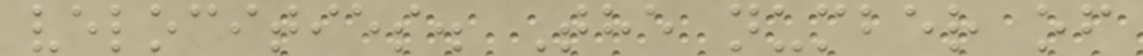velocities. The number of
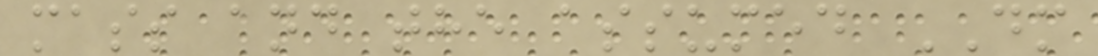mass and the assumed DM
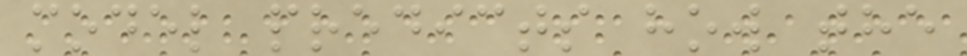model predicts how the
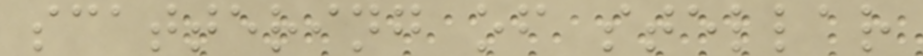scattering of stellar
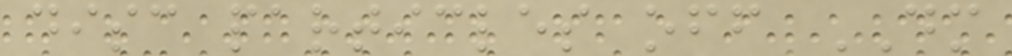disc particles off DM
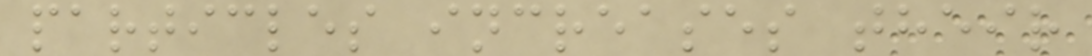particles increases their
